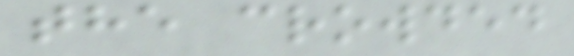the crowded
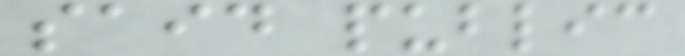said public
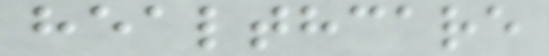healthcare
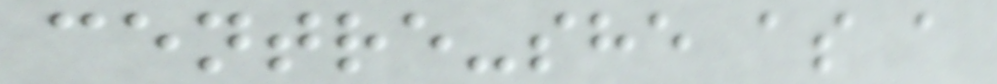centre-she as a
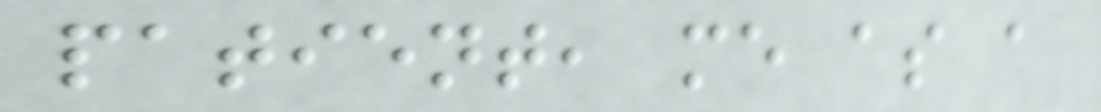patient, me as a
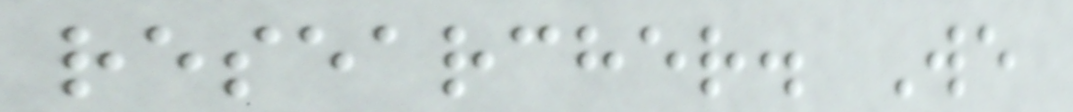researcher. We
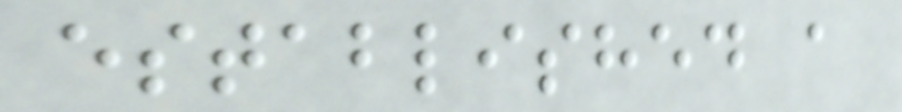established a
